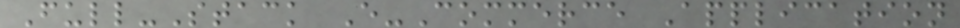Full-Stack E-Commerce Application
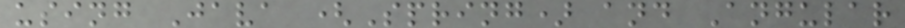using Java (Spring) and Angular
